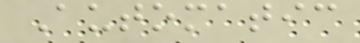Automatic
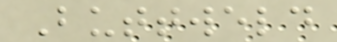Buttweld
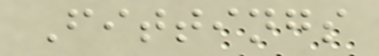Fittings
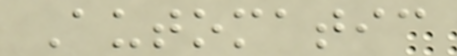Automatic
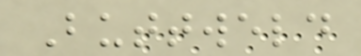Buttweld
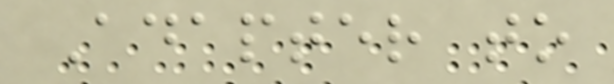Adapter to
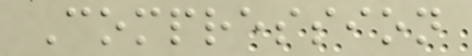Compression
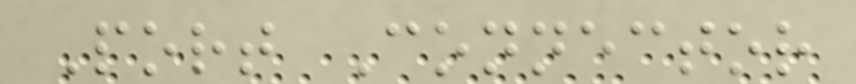Port Connector
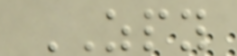ZPY
